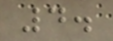4.
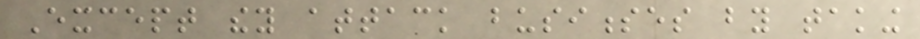Except they attack businesses by taking
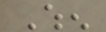When
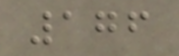176
